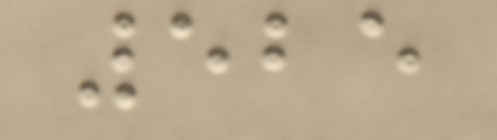525
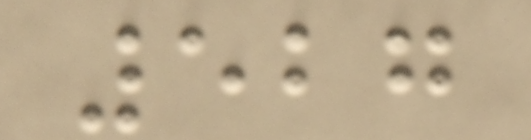527
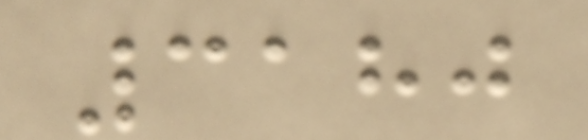3180
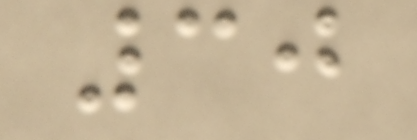30
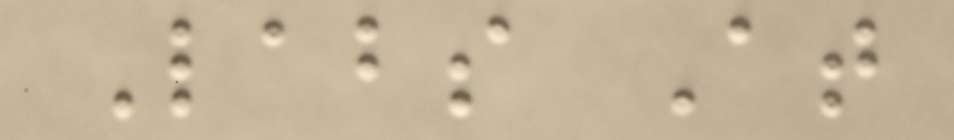Labs At
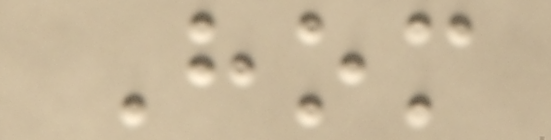Hom
